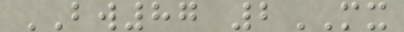BW87 2MX
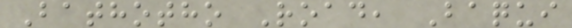Bathotho Road, Baqui
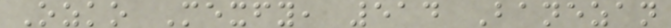Ozko Mexfy, 514 Banezan
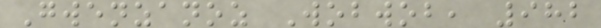Gwenzanoz Wobwob, 982
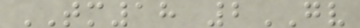TM18 2GV
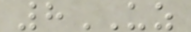8UZ
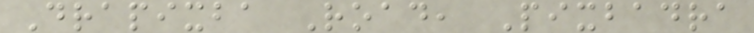Drapixba Road, Pixbadra
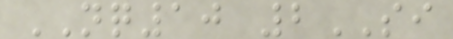NQ10 2SI
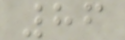86
